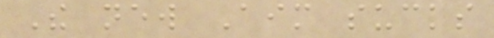The new Aim sucks
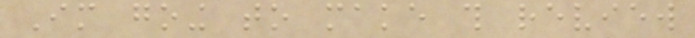Im going to make this review
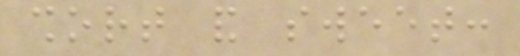short and sweet:
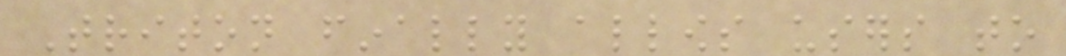Triton finally allows users to
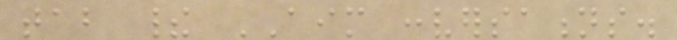tab their AIM conversations.
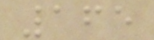165
